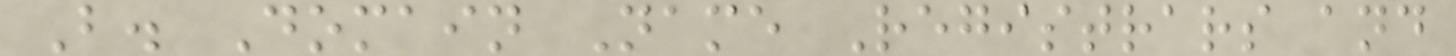B. Domain Name Registrars and
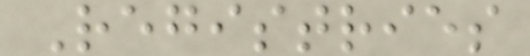Registries
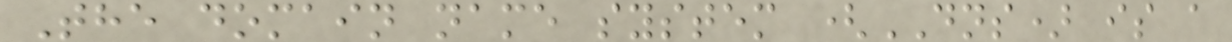The domain name system (DNS) is a
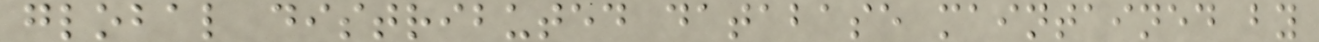global distributed database maintained by
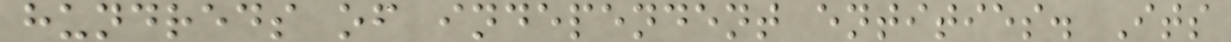hundreds of independent entities. Its
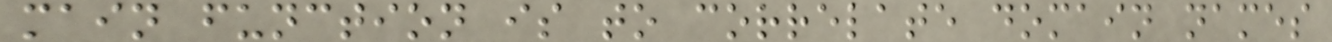main function is to correlate domain names
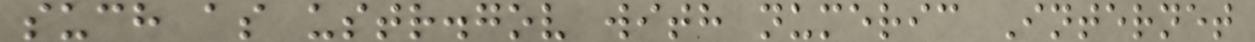such as ustr.gov with numeric Internet
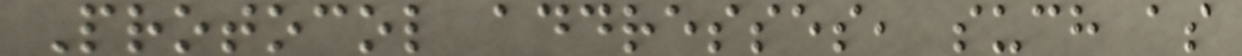Protocol addresses, such as
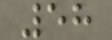58
